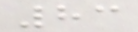83
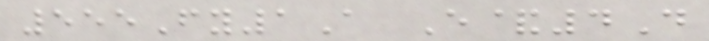555Fy1A E&4D
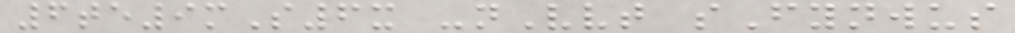6te9mS6x -nVvt sFynwus
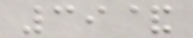39&
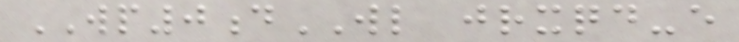WP0dWL jrxqd-e
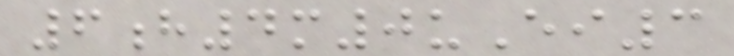6h4m0uEi3
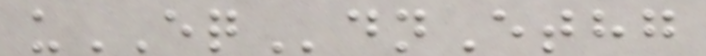uEQdnEthg
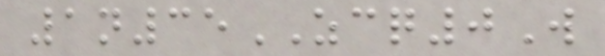1n35ZCQ0W
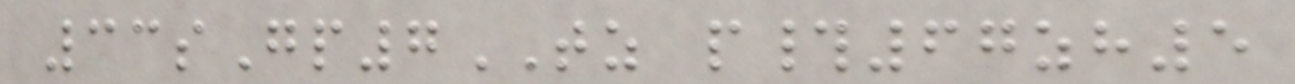33sGp7TZ p#67zh5
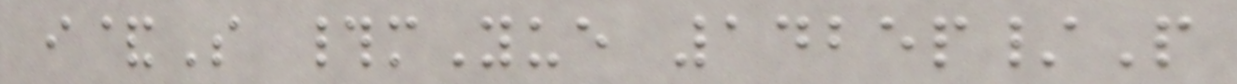i&S #mYue 1425p/P
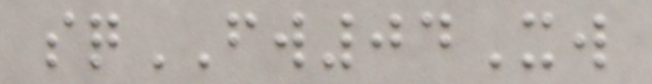sqFW04Xw
